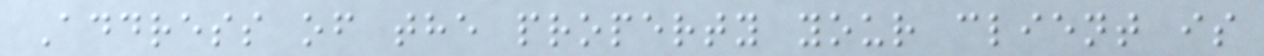Address of the property your client is
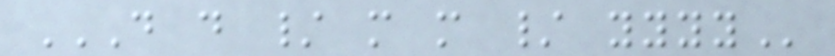D D / M M / YYYY
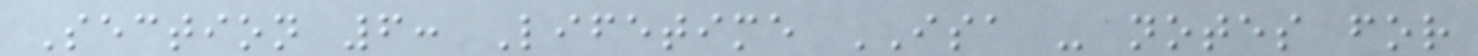Section 6: Lifetime ISA - notes for
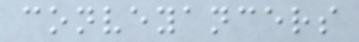conveyancers
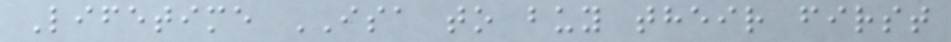Lifetime ISA to buy their first
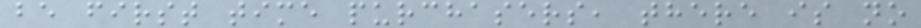be first time purchasers, there is no
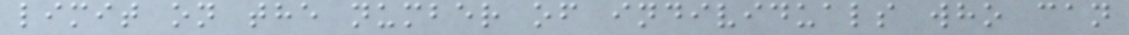limit on the number of individuals who can
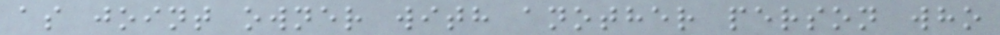as joint owner with another person who
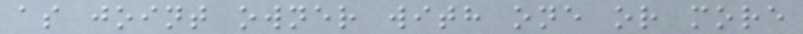as joint owner with one or more
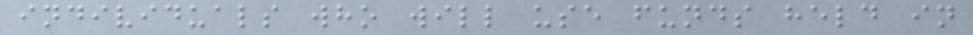individuals who will use funds held in
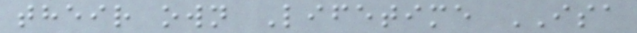their own Lifetime ISA
